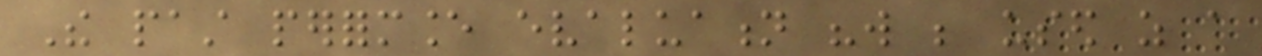The past performance evaluation "will be used as a
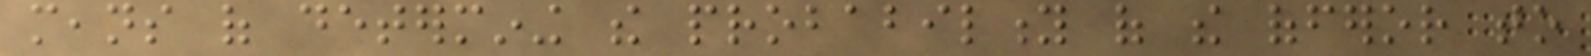means of determining the probability of the offeror to
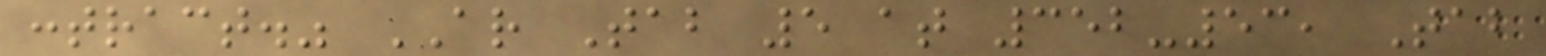contract." AR Tab 5 at 352-53, Tab
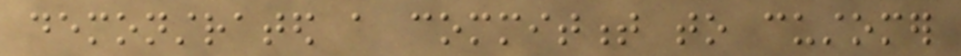demonstrated a commitment to customer
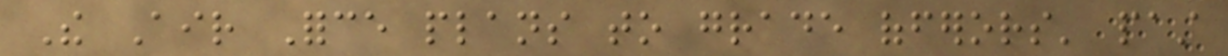The Air Force plans to grade offerors' past
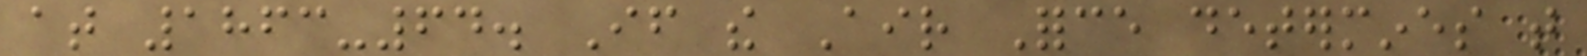at 1863-64. If the Air Force determines that
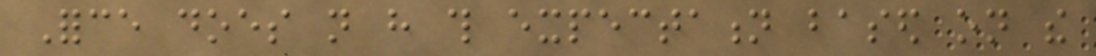Force does not have this expectation based on the
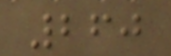260
